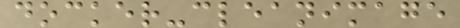docker-cleanimage
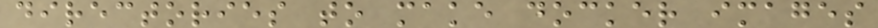directories to make docker images
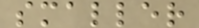smaller
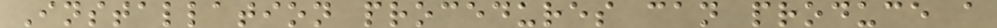Installation procedures can produce a
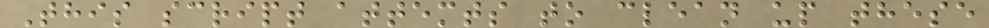This script attemts to clean up these
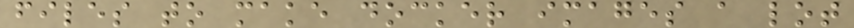files to make docker images a lot
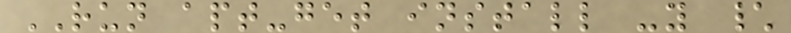RUN apt-get install -y \
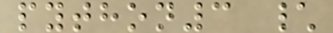python3 \
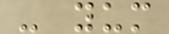- yum
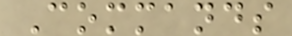Commands
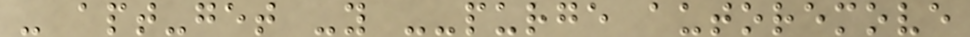- apt-get -y --purge autoremove
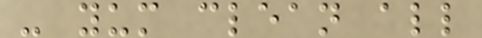- yum clean all
